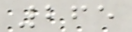265
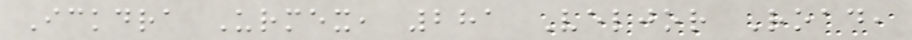Ickdra Urmex, 281 Veljor Road,
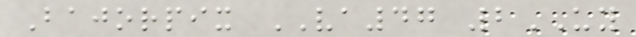Bajorpix VA47 2UY
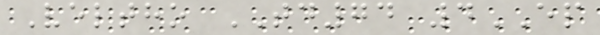Veltho TD74 4EP
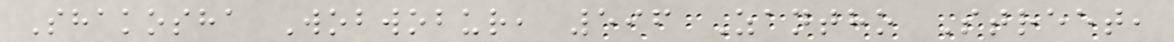Shakosha Wobwobur, 596 Zantho Street,
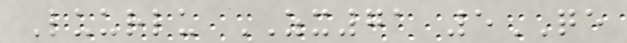Luurlu ZX71 5QE
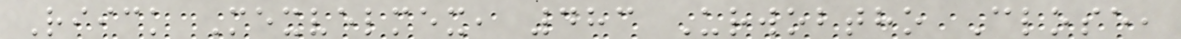Riick Mexvelmex, 483 Urwobtho Close,
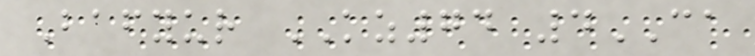Bafyur KZ74 4CA
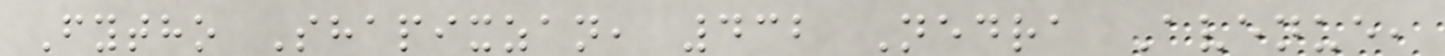Fytho Shapixzan, 432 Nedra Avenue,
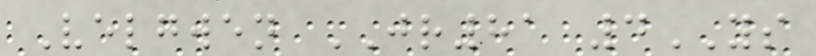Velgwen JR81 4YS
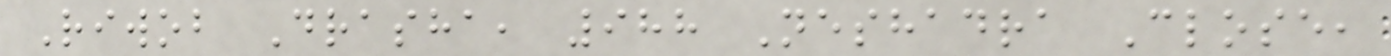Riwob Drasha, 988 Neshadra Close,
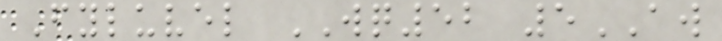Fyluvel WQ52 5AW
